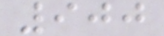900
